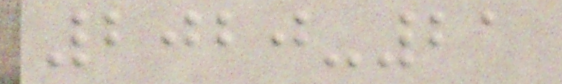2020-21
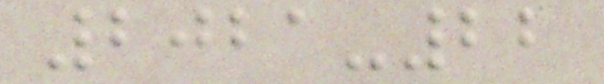2021-22
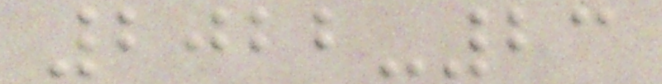2022-23
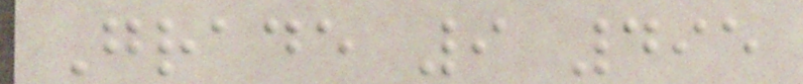Grade 9 495
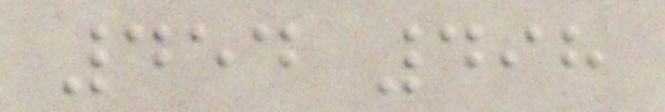454 498
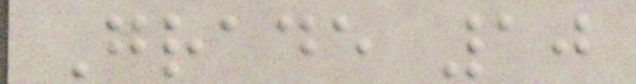Grade 10
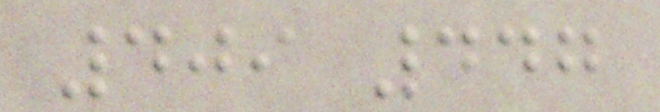409 447
